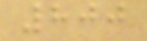800
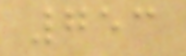753
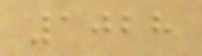1028
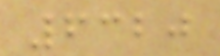6320
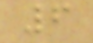6
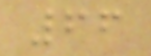66
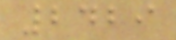2429
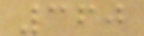360
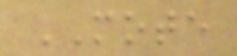MOTE
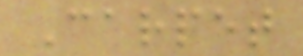Carpet
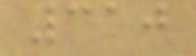310
